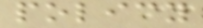policy
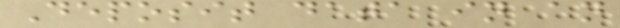Deposit data in an
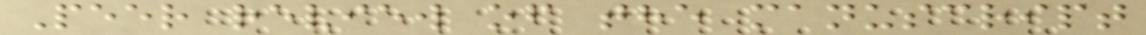Peer review of the manuscript
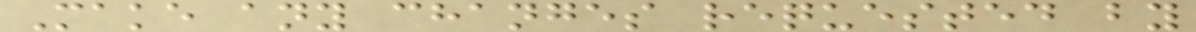Make any changes requested by
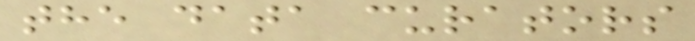the data curators
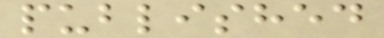published
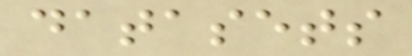datasets
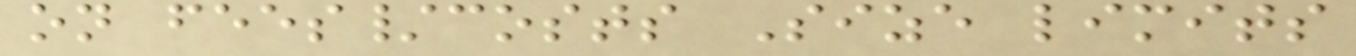on fees/costs Size limits
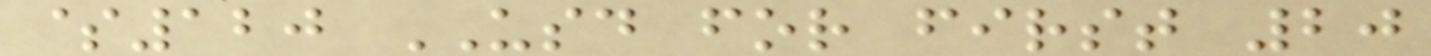$120 USD for first 20
